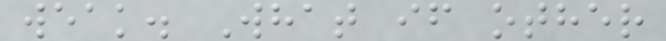weak. What if other
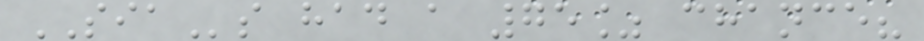SIAs had a 75% chance?
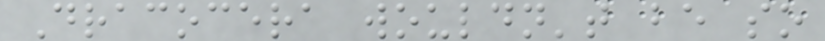Dracocera wouldn't be so
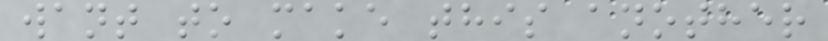want to make this another
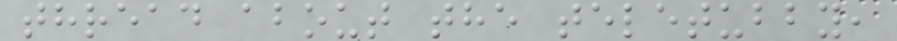thread about the teletubby,
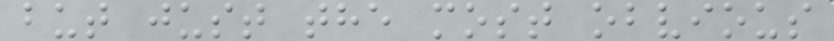but just the most obvious
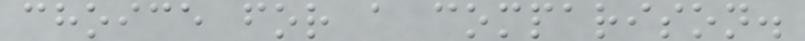choice for a comparison.
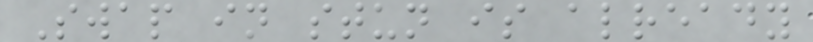Swap in stun is already
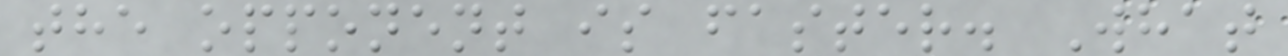the opponent is faster. What
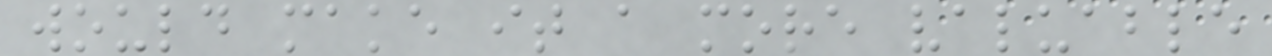would make it a more valuable
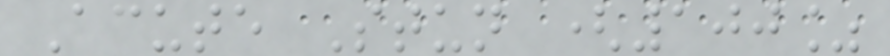Acute Stun (100%
